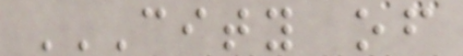CITY OF
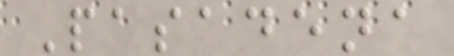Pasadena
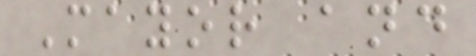Mayor and
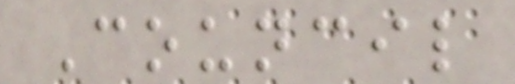Council
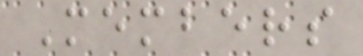Members
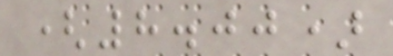(8.00)
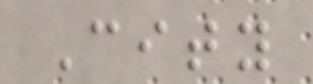City
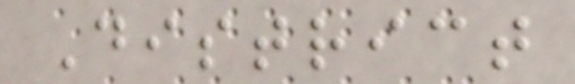District
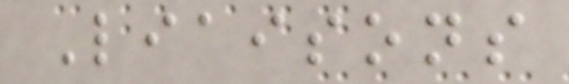Liaisons
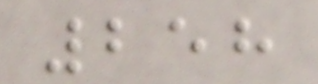258
